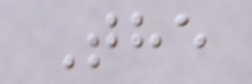The
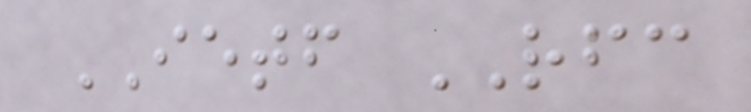IETF RFC
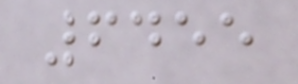6455
